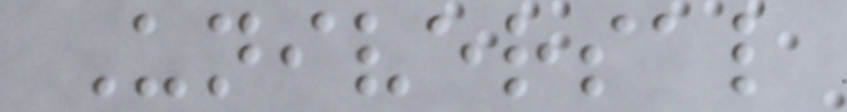Universal
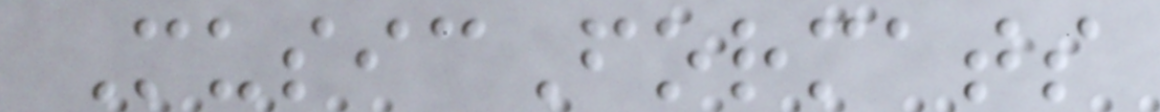MusicFormats
